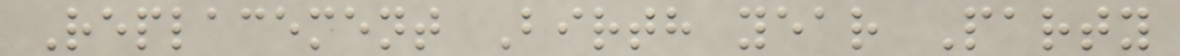Replacement Birth year Party
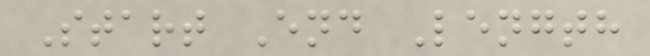Start End Length
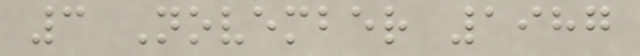3 November 1987
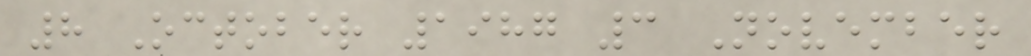8 October 1987 3 November
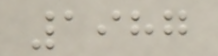1987
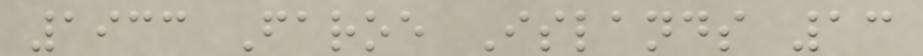1933 Faroe Islands 13
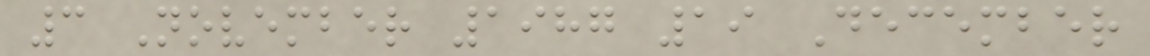3 November 1987 19 December
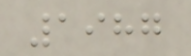1987
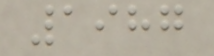1987
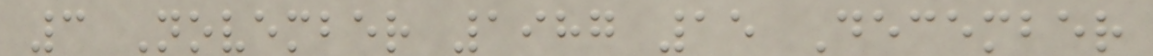3 November 1987 15 December
